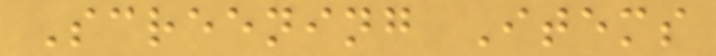Screening Items
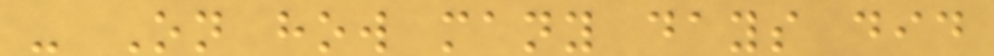- On how many days did
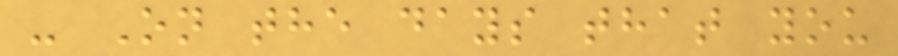- On the days that you
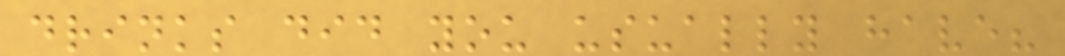drinks did you usually have?
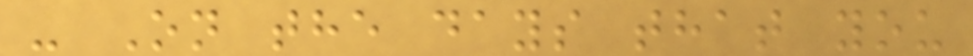- On the days that you
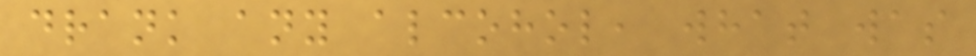drank any alcohol, what was
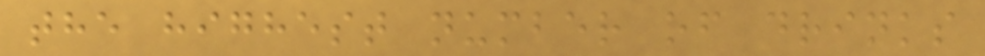the highest number of drinks
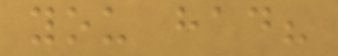you had?
